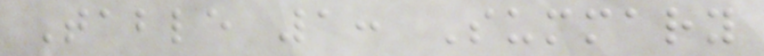Table 1: Summary
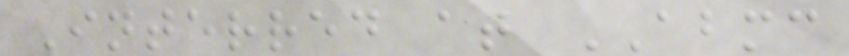Interred at ABMC
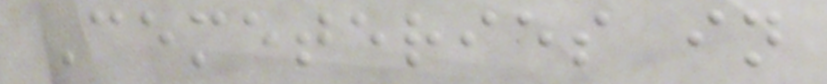Cemeteries in
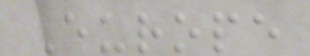Europe
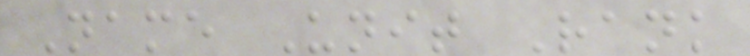Name Unit Rank
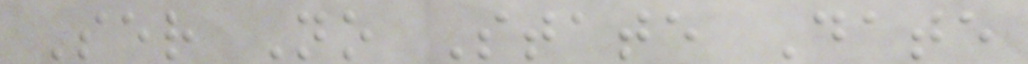Ser No State Date
